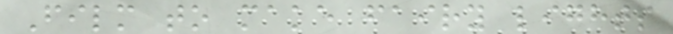Film to make fairy lights
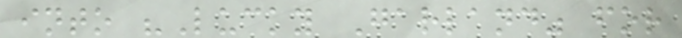into "Lucky Garland" for
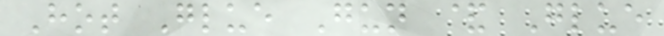Hot Glue Gun & Glue
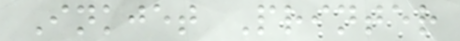Inkjet Printer
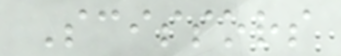Scissors
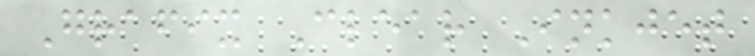Grafix Clear Inkjet
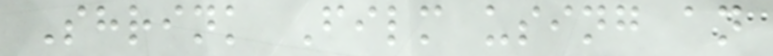Shrink Film using an
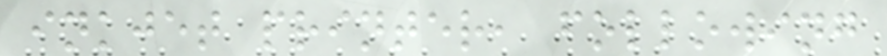inkjet printer, following
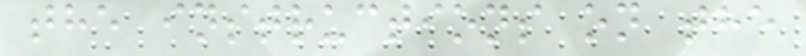the instructions on the
